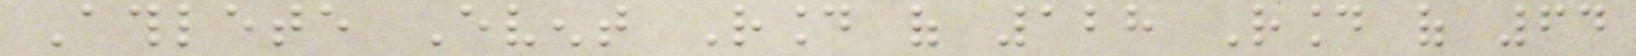Athlete Event Round of 128 Round of 64
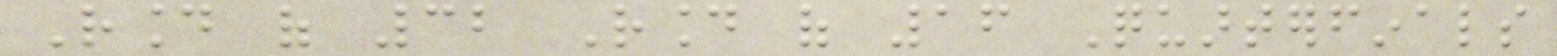Round of 32 Round of 16 Quarterfinals
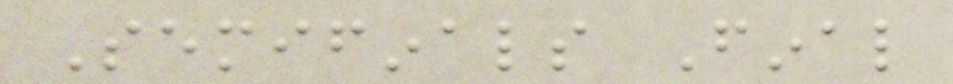Semifinals Final
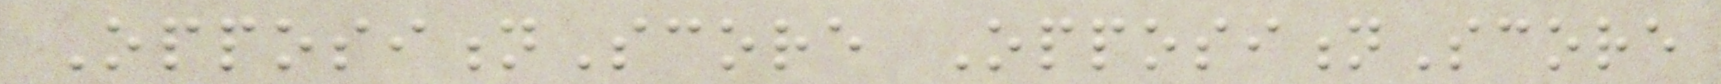OppositionScore OppositionScore
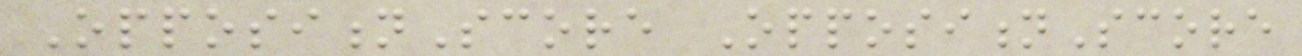OppositionScore OppositionScore
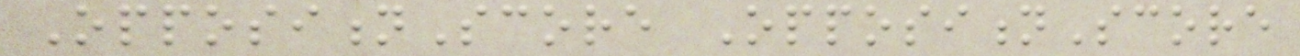OppositionScore OppositionScore
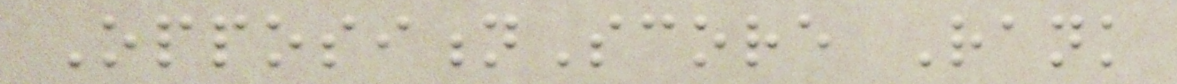OppositionScore Rank
